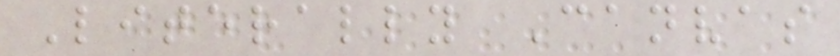Literally Canvas
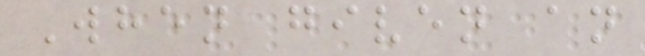When given an
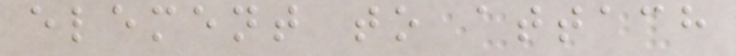element to attach
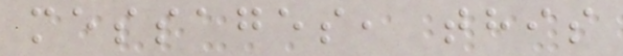messages, this
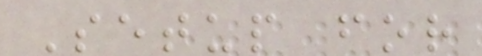Setup for
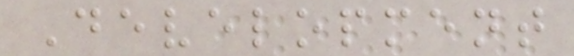Development
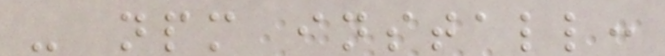- npm install:
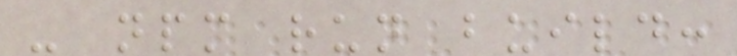- npm run build:
